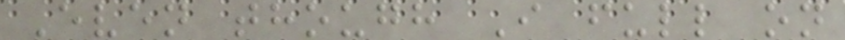Even though I full on
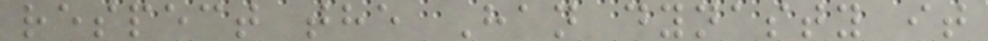respect the Han dynasty it
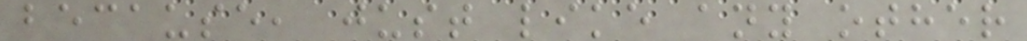because, just like any other
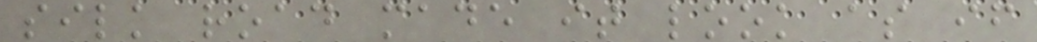silk road made it look as if
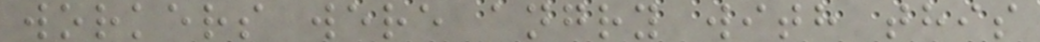workers were angry with this
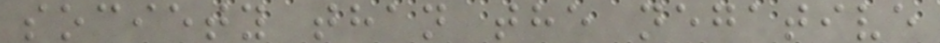society than the negative
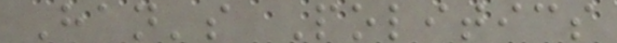Han's Politics
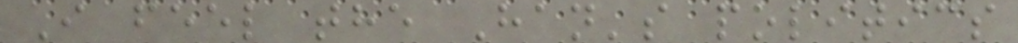I feel the Han's politics
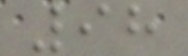98
